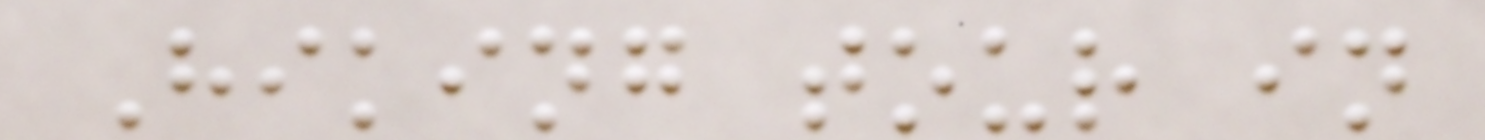Hiking tour in
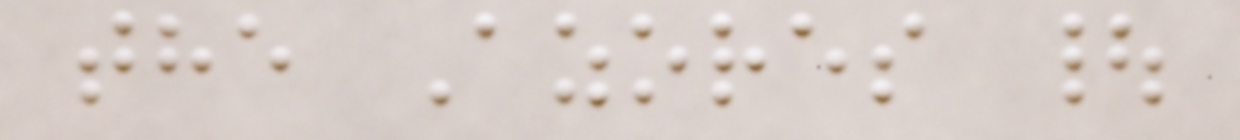the Azores |
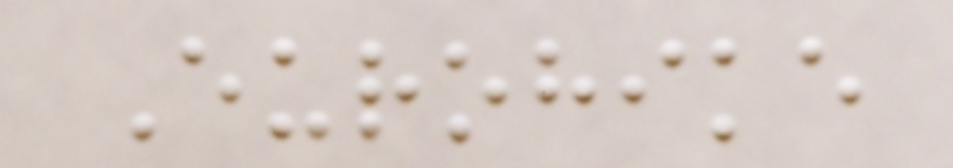Eurohike
